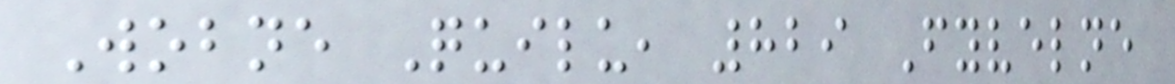Wobne Quilu, 829 Fyvelne
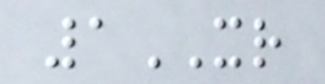1XR
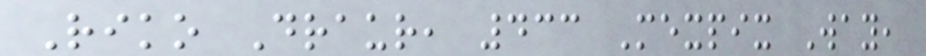Riko Draur, 433 Mexpix Way,
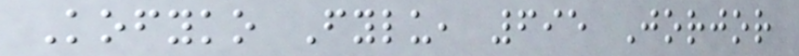Kofyko Fylu, 695 Jorjor
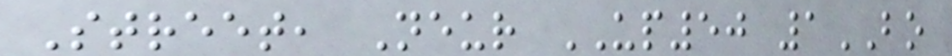Street, Neur UP50 1BO
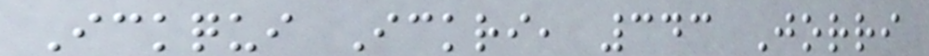Ickqui Ickri, 343 Jorri
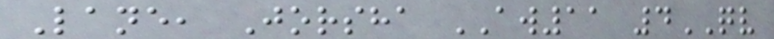Lane, Jorsha AW11 4QV
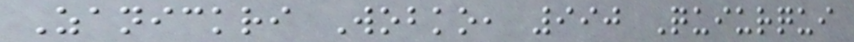Zanickri Wobko, 990 Quiurqui
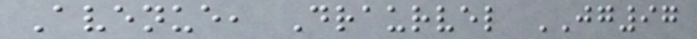Avenue, Draurvel JG97
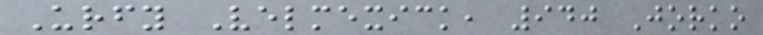Urfy Velmexick, 940 Jorko
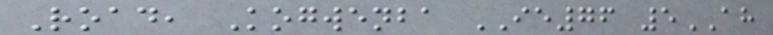Road, Kogwenba IE76 5AH
